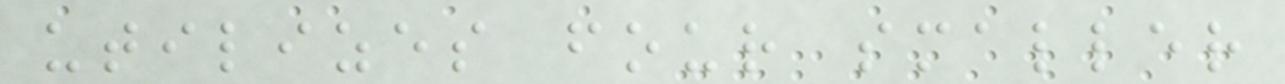utilizes four smaller
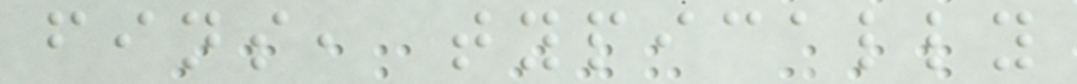fins, typically
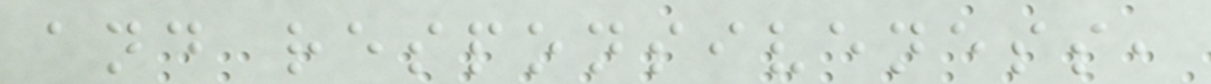and responsiveness,
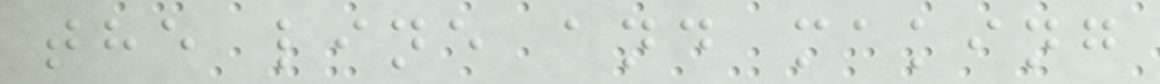the line and making
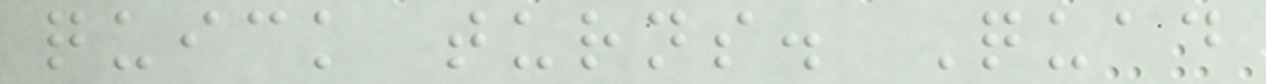quick turns. Quad
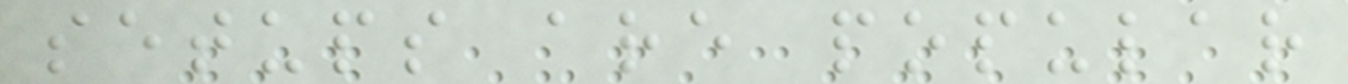setups are popular
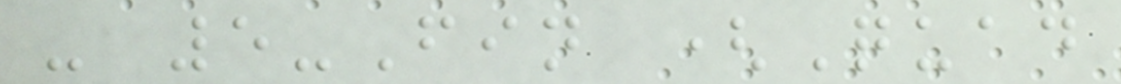- 5-Fin (Quad
